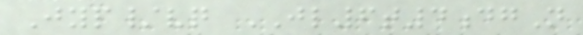Jyp/vq JL6t4dgN
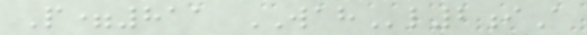P=811 WAHl2iA
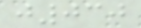j030
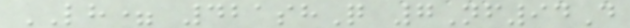LH= 421shQ 7Nf94D
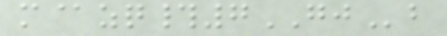m@zq#7GJb
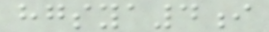hgsya4i
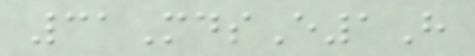31MdsE1H
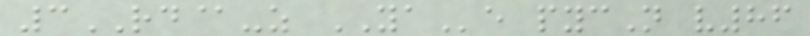3RD@-z YAe pycN v86
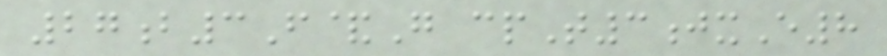27b3F&G cpT3jxE8
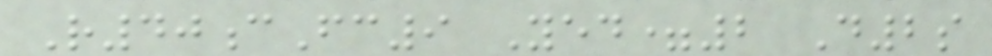R40cFc9 Yed=2 D2s
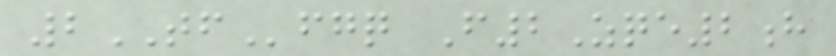2TFfgq F2Zqe2h
